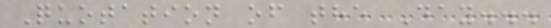Quotation of the Day...
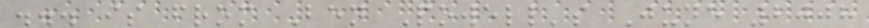... is from Ben Powell's June 2008
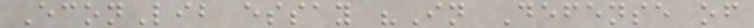EconLib essay "In Defense of
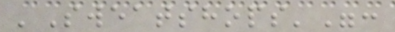'Sweatshops'":
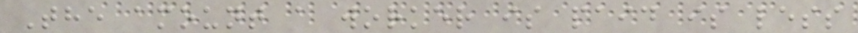The amount a worker is paid is less
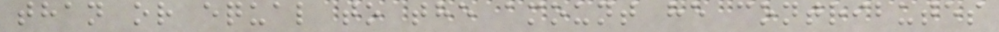than or equal to the amount he contributes
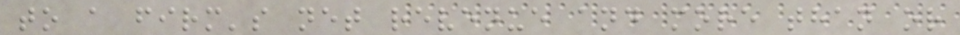to a firm's net revenue and more than or
